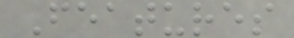Features
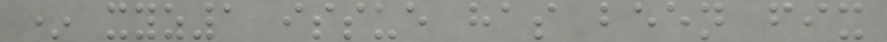* xyz1 issue has been fix
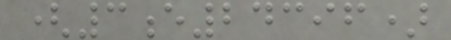(3e24396)
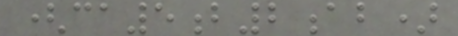(ca5b2ab)
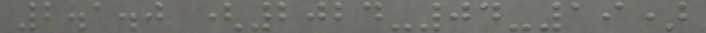2.1.0 (2024-04-19)
